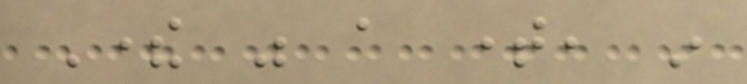There was a time, in
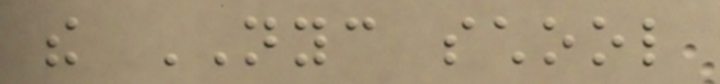the NYC school
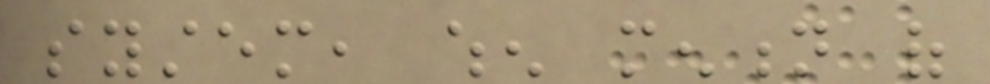system, when mention of
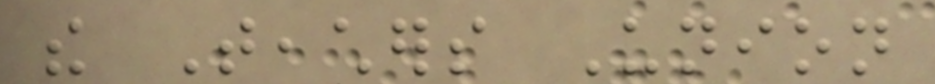the Teachers Union
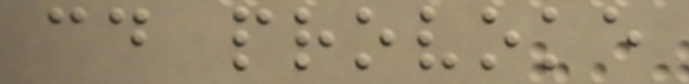could provoke
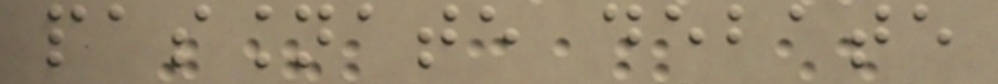passionate debate
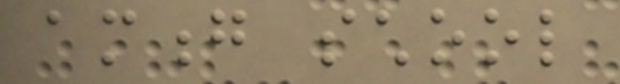among school
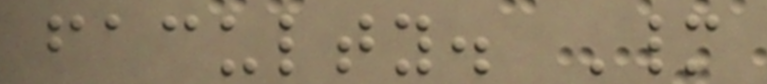faculty. Many
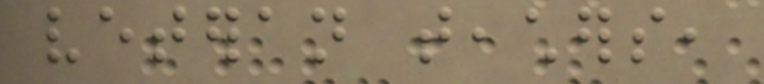veteran teachers,
